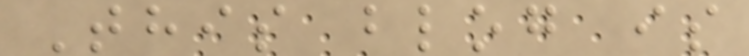This blog is
